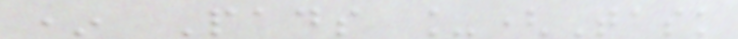* Pads _(Task
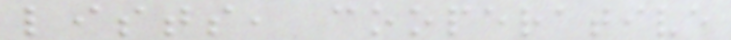lists, cooperative
